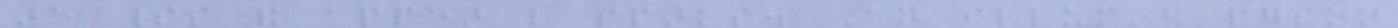are spirits and appear like sparks. An illumined person
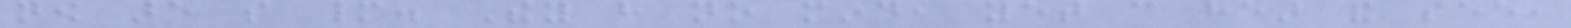now are so many. They have no mind, yet can hear and see,
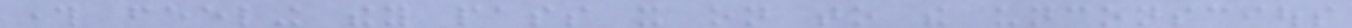through feeling they pass it on to the unconscious
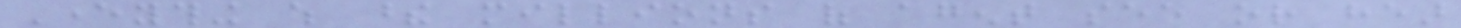Everything which these millions of agent see or hear
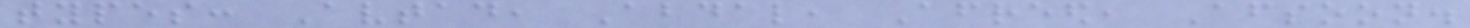types: Avtad, Abdal, Afreed, Afsoon.
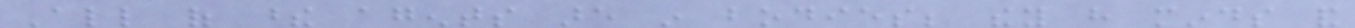All of these agents are in bodies; they have minds and
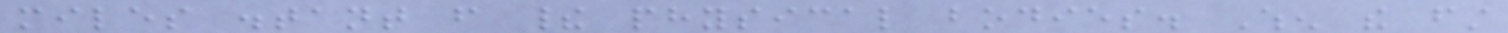miles distant from their physical bodies. When the first
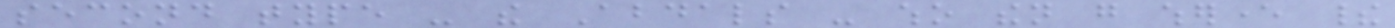second type - the Abdals - who then go wherever their
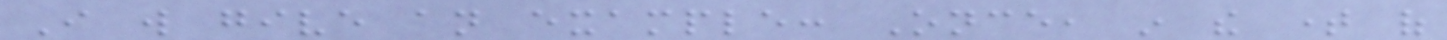I will give an example: Once, in the time of
